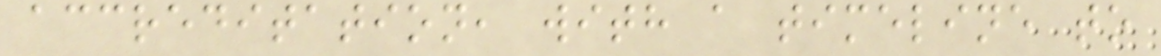accreditation, with a timeline to
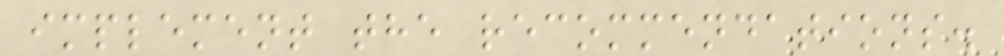implement the recommendations.
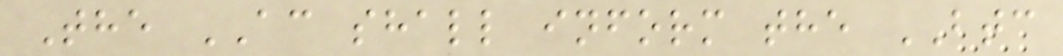The AC shall inform the BTC
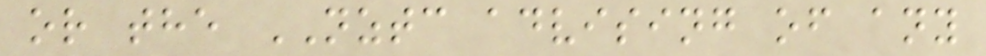or the NZTC advising of any
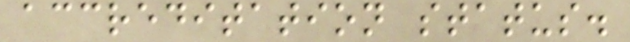accreditation status.
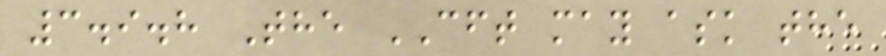3.9.8 The CFT may ask the
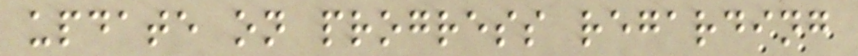update on progress regarding
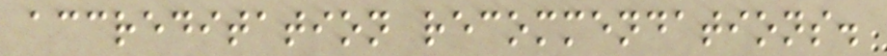accreditation recommendations.
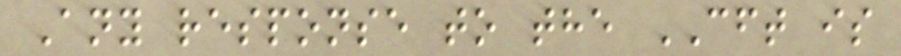Any response to the CFT is
